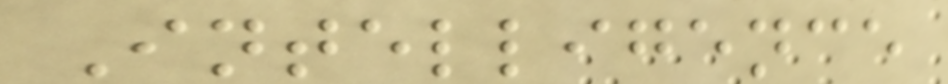Intelligence
